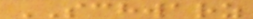SCHWARZ
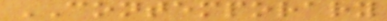CONTEMPORARY
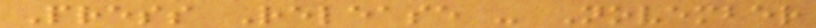Press Release - November
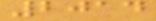2014
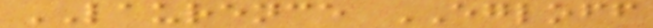LAURENCE EGLOFF
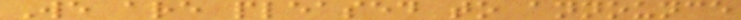We are pleased to announce
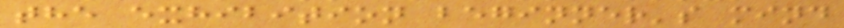the exhibition beginner's mind
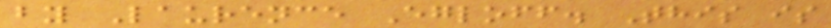by Laurence Egloff. This is
